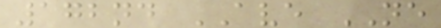172nd AVE NE
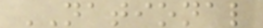NATIONAL
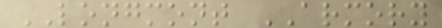LONGMONT ARMORY
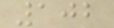102
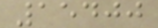15400
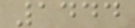1444
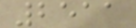2511
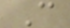C
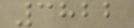3822
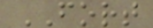FORT
